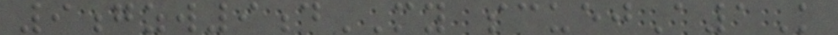9gzw9dMY scuejA1K
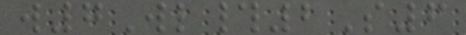w7Wl#2S6
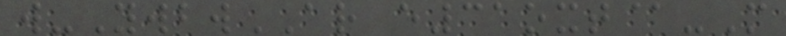w-YwbwAR e31oxt@-M
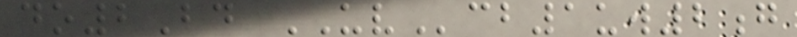do2Bd UVcb1uw2g
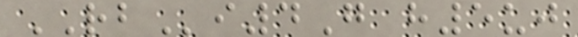RBi4G h5uj
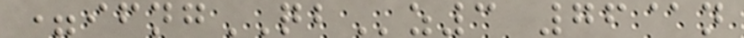=ifngQBz3 76@n
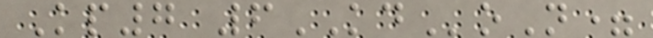Kp7 6KDoN=
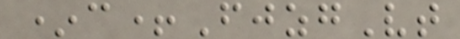*c+FjzgVt
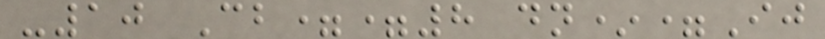-10 Cb==8 dn*=Ij
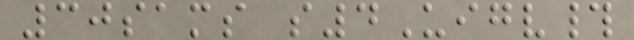30sams s4Uigv#
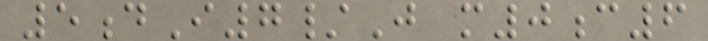5dI7/J m0c6
